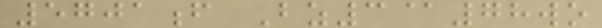5701f Bz3@78wo
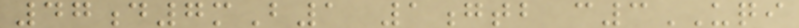47d7mB1 1gtb c3UQI
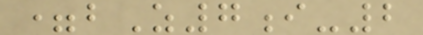=bZ7i-2
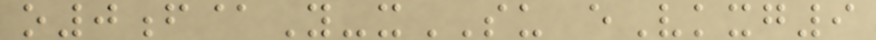o0f@Y-xSU eVkxg9
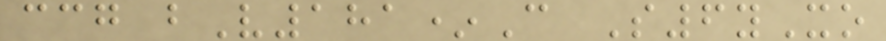ccg bV181*C S6yXo
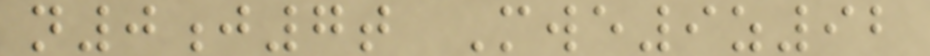n0j7t Mwe9z92
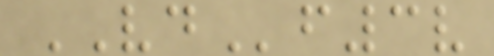VDf3v
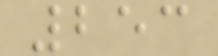253
